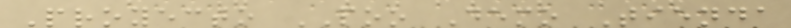Proyecto POO Demo Tienda
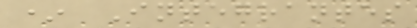* Integrantes
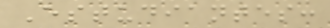Estudiantes:
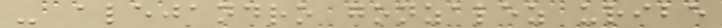- alejandro gonzalez uribe
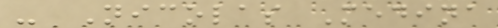- Nicolas Medina
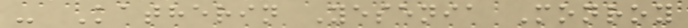- Katherin Yesenia Monroy
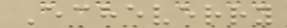Echeverry
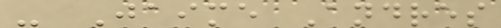- Jaime Andres
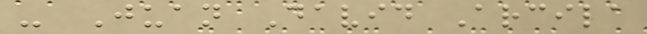- Juan David Arcila
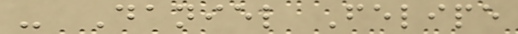- Daniel Felipe
